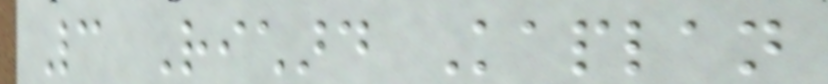3 Richard Kaplan
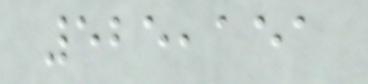525,151
